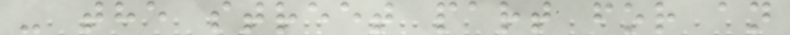- the street part for an
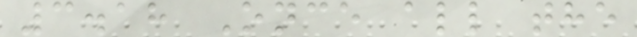3.18 Once all the
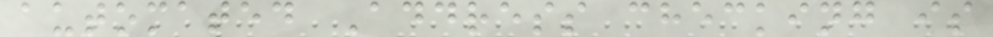automated Address checking is
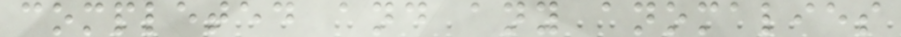completed and any anomalies
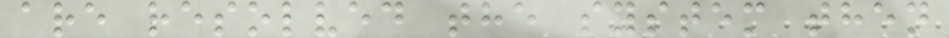are resolved the system then
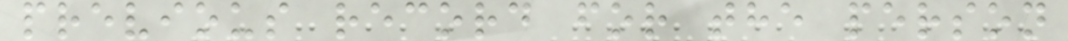previous record for the person
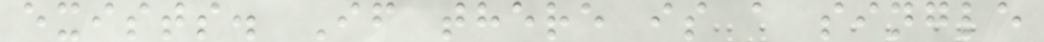exists. If there is a single
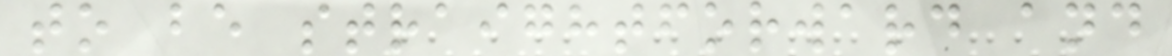to be straightforward and
